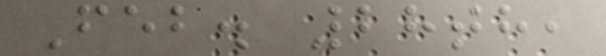Feb. 28th,
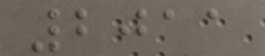2011
